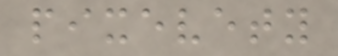pixevety
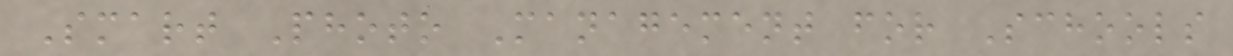Smart Photo Management for Schools
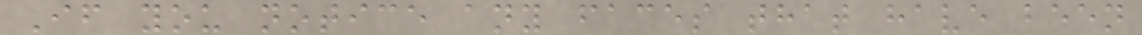If you notice any faces that have been
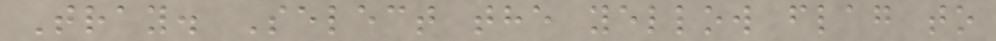Tray. Select the yellow flag to
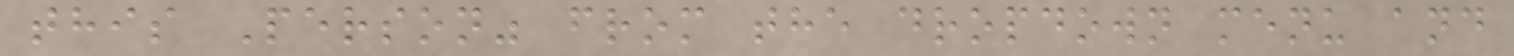this Person" from the dropdown menu and
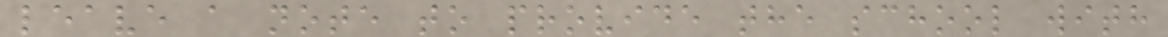leave a note to provide the school with
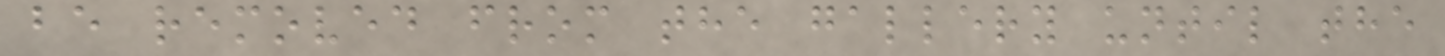be removed from the gallery until the
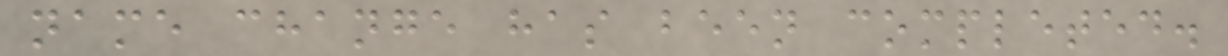name change has been completed.
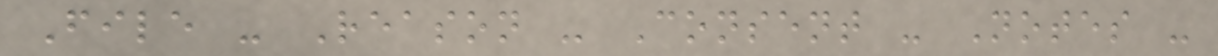File - Reason - Consent - Notes -
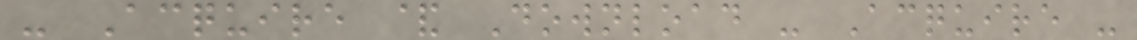- Acquire & Download - Acquire -
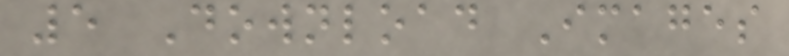5 Download Images
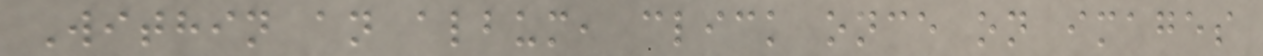Within an album, click once on images
